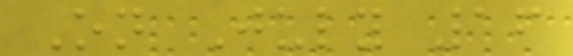On July 16
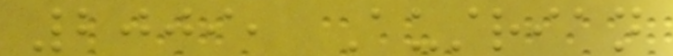2009, Austrian
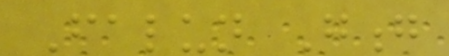Falun Gong
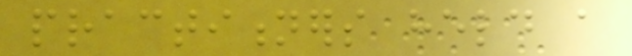practitioners held a
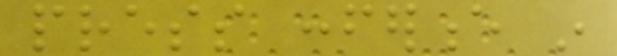press conference in
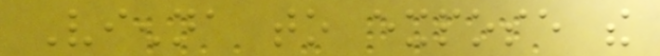Vienna to expose the
